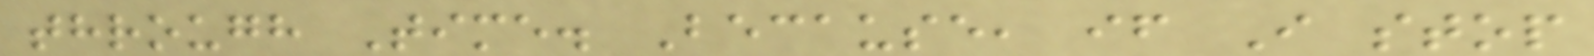through Time. Because, if I stop
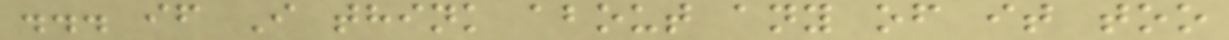... if I think about any of it too
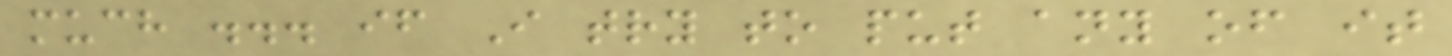much ... if I try to put any of it
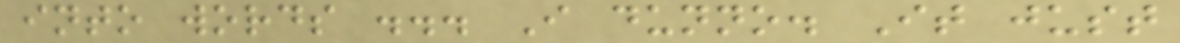into words ... I dunno. It just
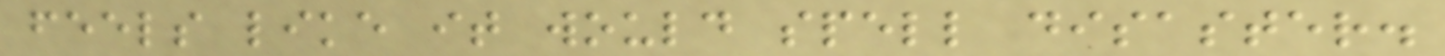feels like it would spell disaster.
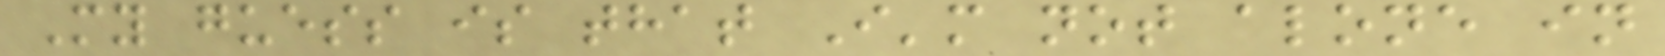My guess is that I'm not alone in
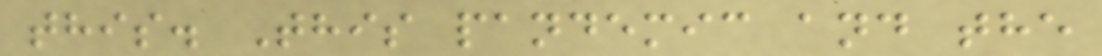this. This pandemic and the
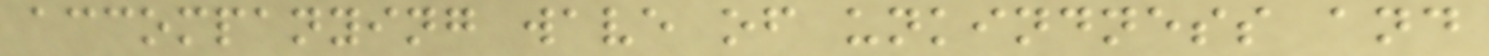accompanying wave of unkindness and
